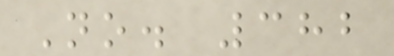No. 382
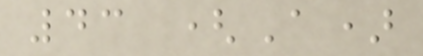43 (A)
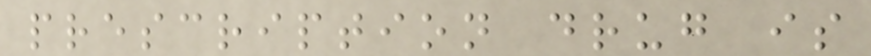prescription drug is
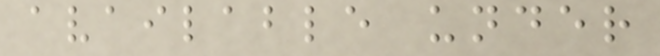available under
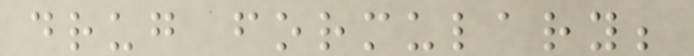drug formulary;
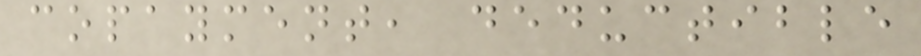copayment, deductible
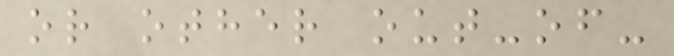or other out-of-
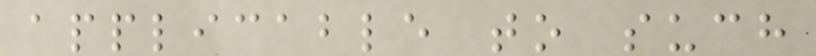applicable to such
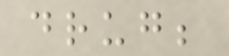drug;
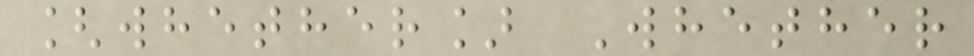[whether] Whether
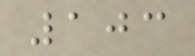103
